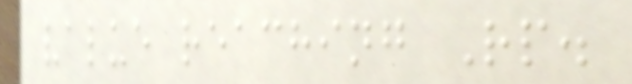value reaching Rp.
